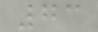73
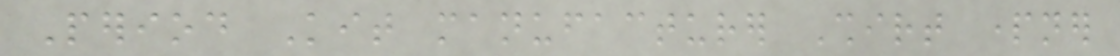Period Kit manufacturer Shirt partner
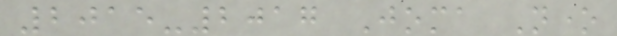2015-2017 Joma None
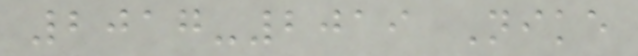2017-2019 Nike
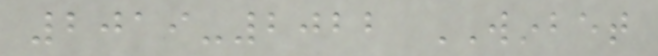2019-2022 WINBET
